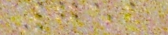751
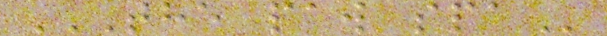THE PAW SPA
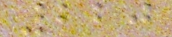220
